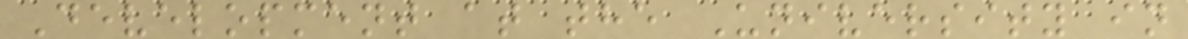Development at the University in
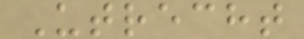Utrecht
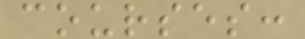courses:
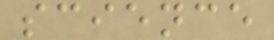science
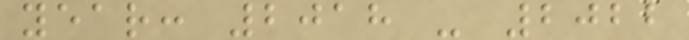year: 2018 - 2022
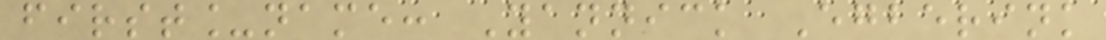first_name: Yannick Egberink
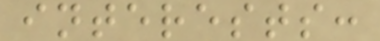interests:
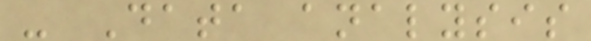- Data analysis
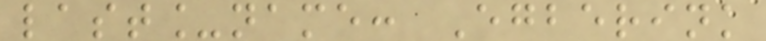last_name: Egberink
